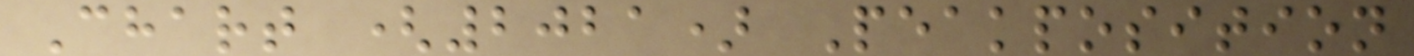Chart (2021) Peakposition
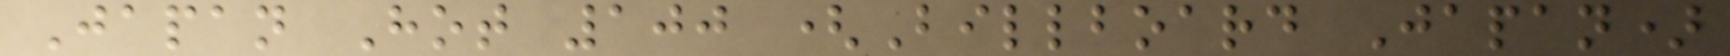Japan Hot 100 (Billboard Japan)
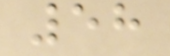58
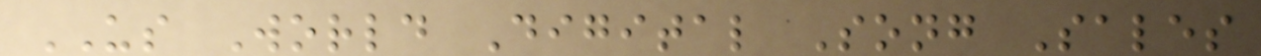US World Digital Song Sales
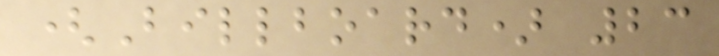(Billboard) 23
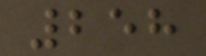258
